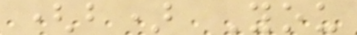(b) You
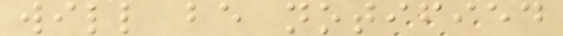will be notified
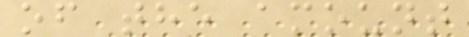of the amount
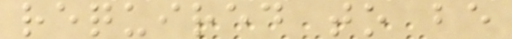required to be
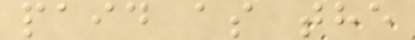paid as the
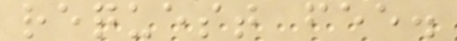request fee.
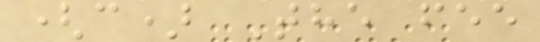(c) The fee
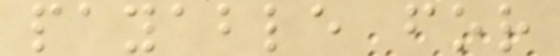payable for
